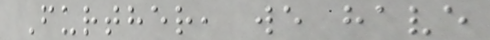Further, we have
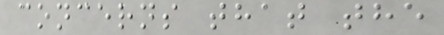concerns that the
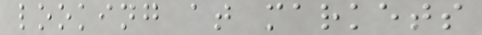looking at markets
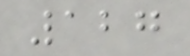127
